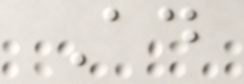Ad
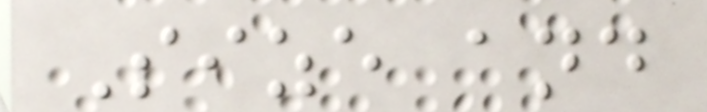Size and
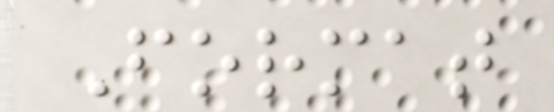Format
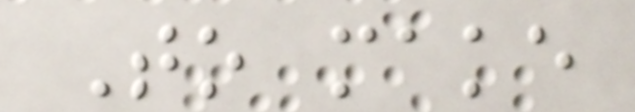To make
